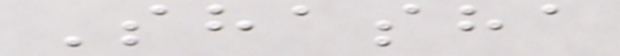Shasha
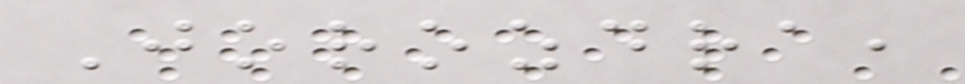Jorozdra,
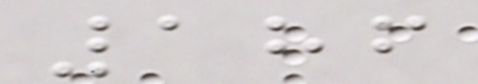186
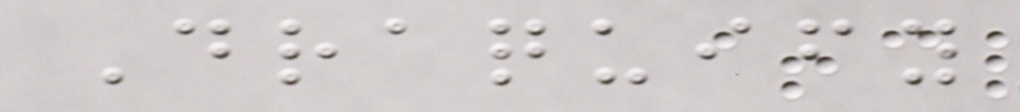Draquify
